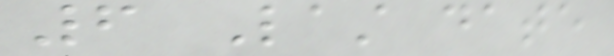6 Last date
